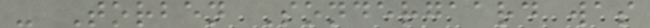- Torben Sondergaard was
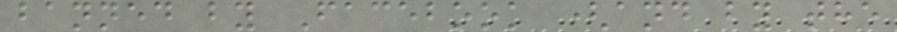banned by Facebook (and by the
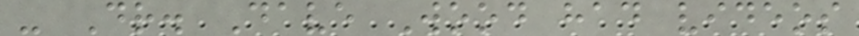- Dr. Dave Wood had videos
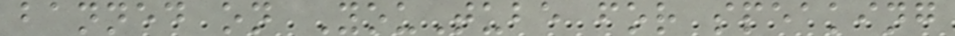banned on YouTube for speaking
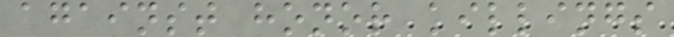against honor killings
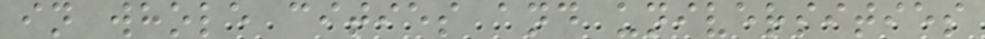in whole cities and universities
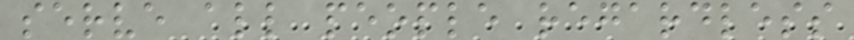serve all people regardless
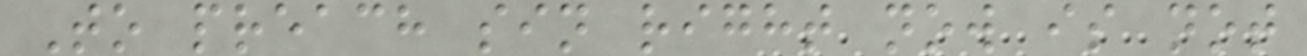To preach sin right now is not
